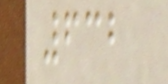632
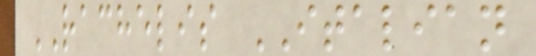RACHELIS ITALIAN
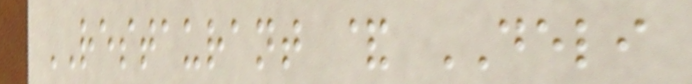RESTAURANT & DELI
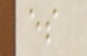es
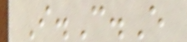I.C.E
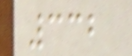332
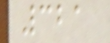321
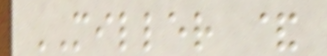MILLER &
